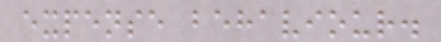expense behaviour.
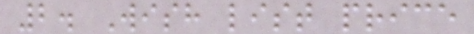2. Wish list price
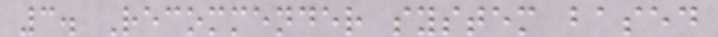3. Recommender system based
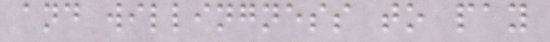and willingness to pay
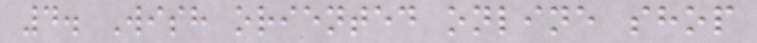4. Wish oriented online shop
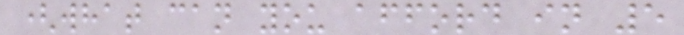(what can you afford in 5
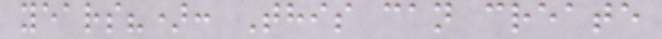years?): This can create
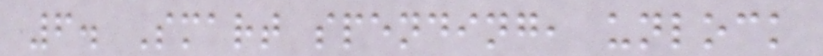6. Smart spending, unlock
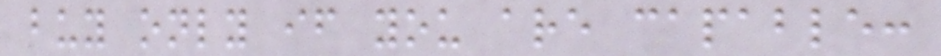buy only if you are capable:
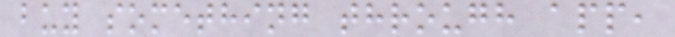buy something through app,
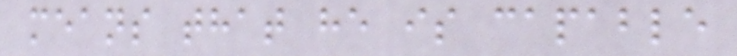means that he is capable
